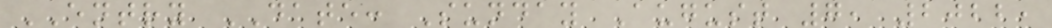ENTRY DATE: Sunday August 7, 2022,
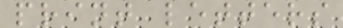print letters
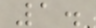1.
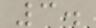3.
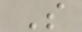S
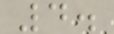4.
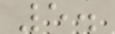5.
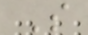S
